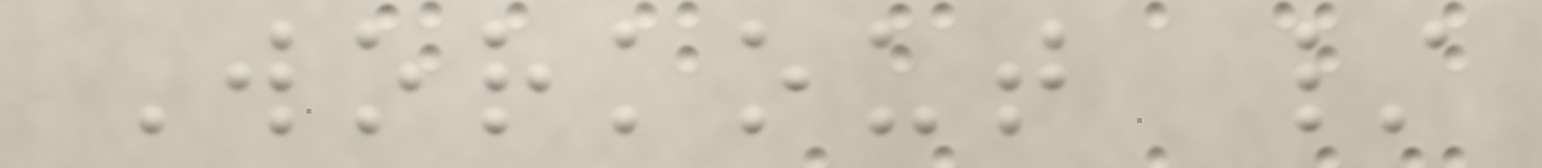Workout /
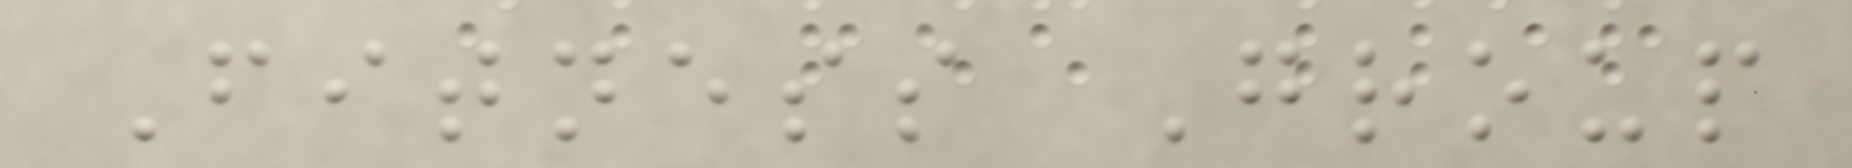Fitness Group
